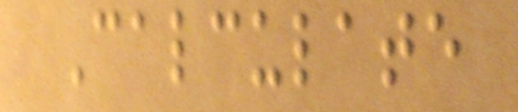Calculate
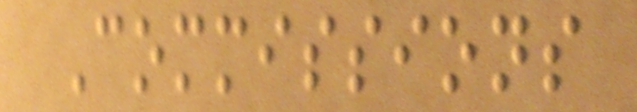Commissions
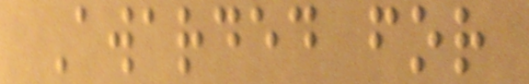Awarded for
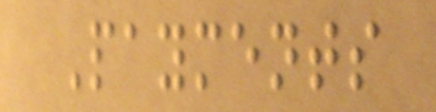Payments
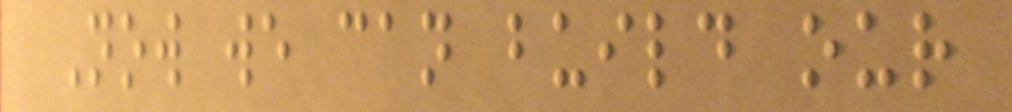Now we can build our
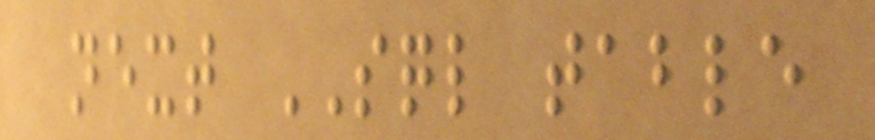next SQL table
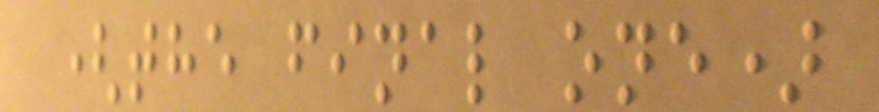(the final one)
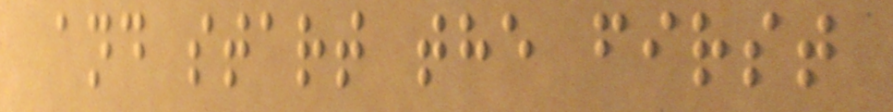and start the first
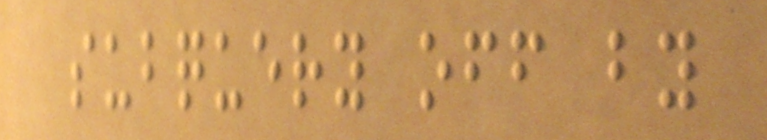subquery off by
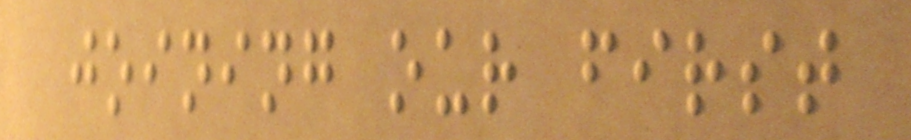joining our first
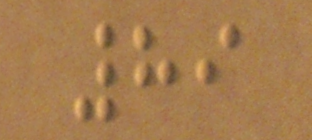89
